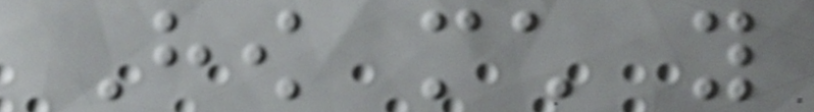How much you
